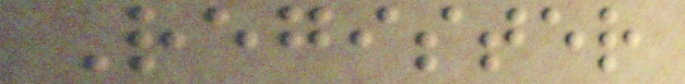Register
